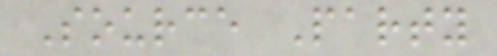Source Party
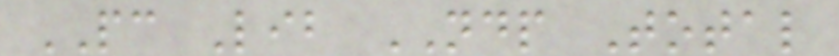PC Lib NDP Total
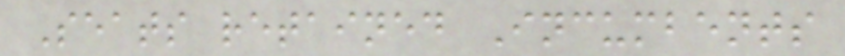Seats retained Incumbents
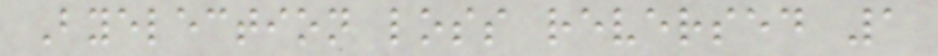Byelection loss reversed 1
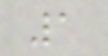1
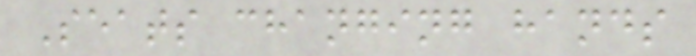Seats changing hands
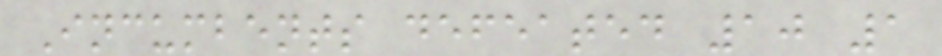Incumbents defeated 10 1
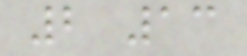2 13
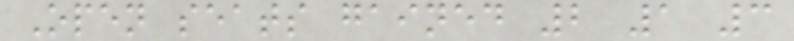Open seats gained 2 1 3
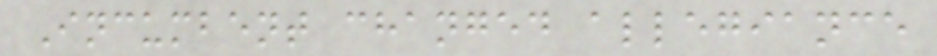Incumbent changed allegiance
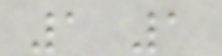1 1
